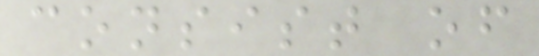consist of
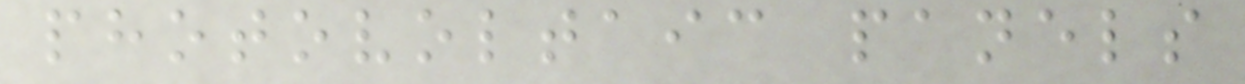photovoltaic panels
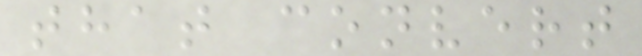that convert
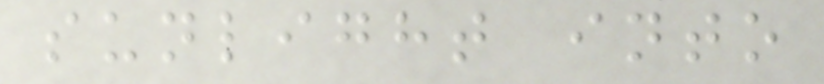sunlight into
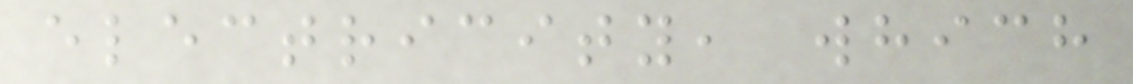electricity, which
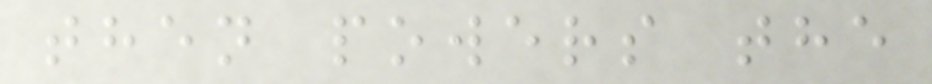then powers the
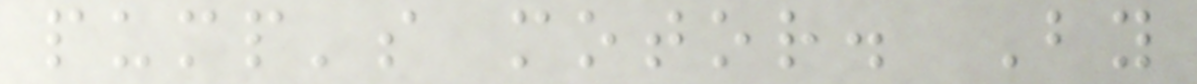pump's motor. By
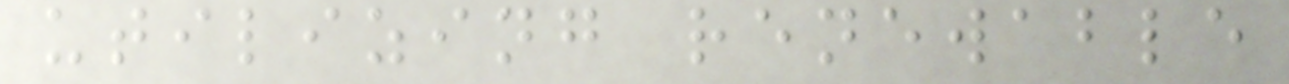utilizing renewable
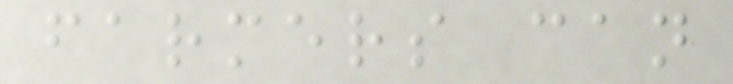farmers can
